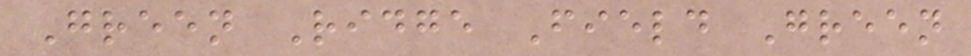Green Ridge Field Green
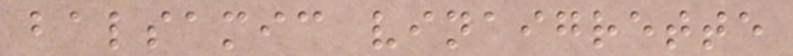balsamic vinaigrette
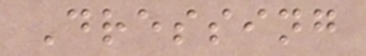Dressing
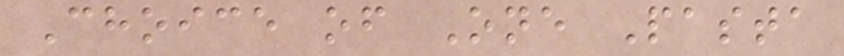Choice of One Pasta
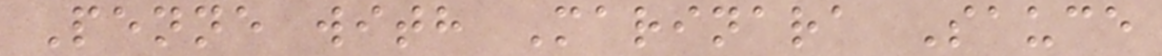Penne with Marinara Sauce
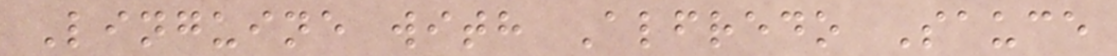Linguine with Alfredo Sauce
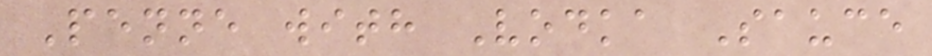Penne with Vodka Sauce
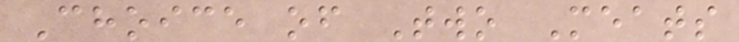Choice of Two Meats
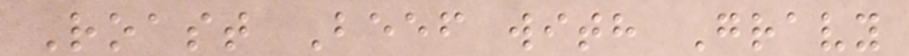Roast Beef with Gravy
